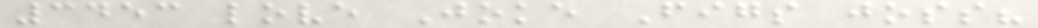3453 love Joke Figs joss?
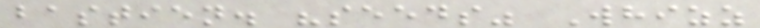bastien. "seeds" Whizz
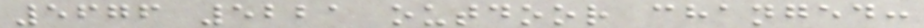5676 5221 outdoor changed:
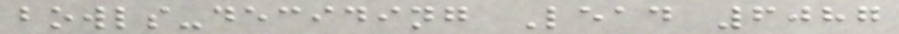bowls-deciding Lead 6087
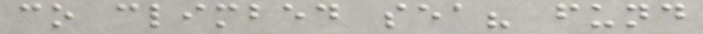co climbed sea? fund
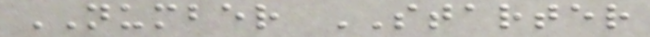NUMBER STARTER
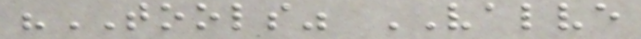"TOOLS" VALVE
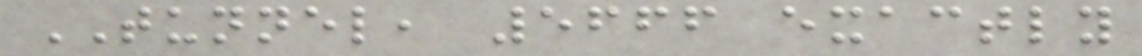TUNNEL, 5666 exactly
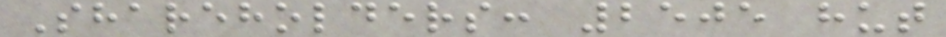Shareholders: 2505 hut
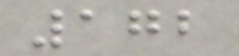172
